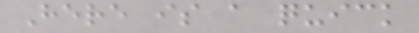Here is a quick
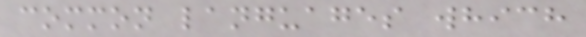common languages which
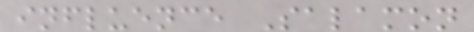influence Salamon
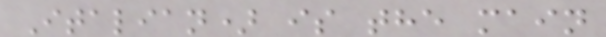Italian) is the main
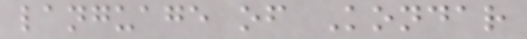language of Kondar
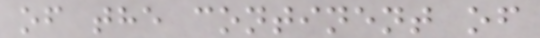of the continent of
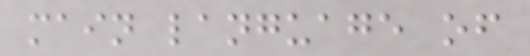main language of
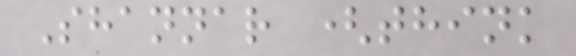Shannar (think
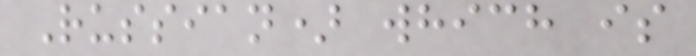Russian) which is
